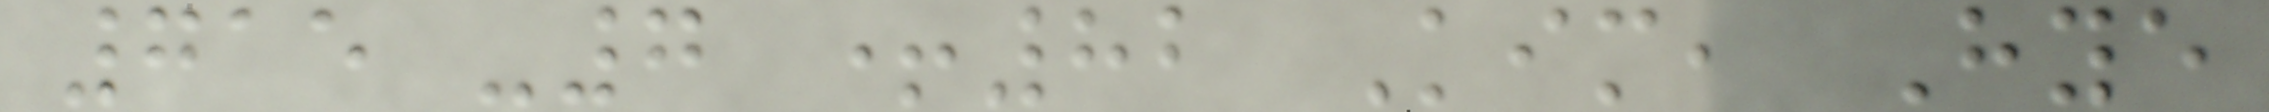715 -7 +82 Kim, Hye
